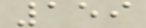159
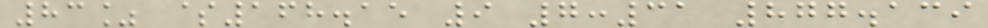83% $168.15 9 7:31 877.139
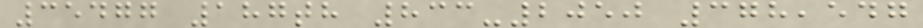35477 187th 833-2050 378,547
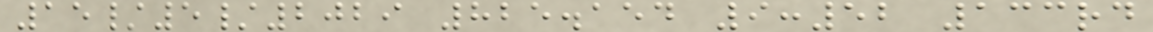15/5/2029 825.154 9:52 133rd
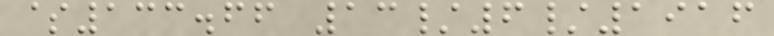$133.66 13/6/1916
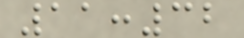11:32
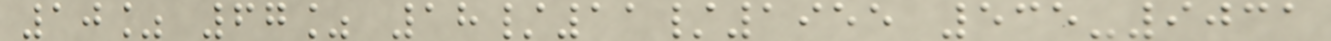10% 67% 18/11/1955 535-9031
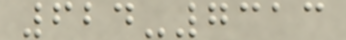624-7313
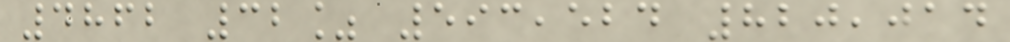4862 32% 593,524 820,014
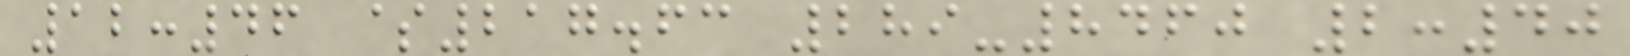12:46 $217.63 289-8460 2:40
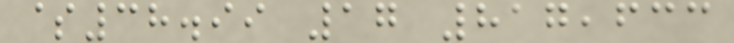$38.99 17 817,633
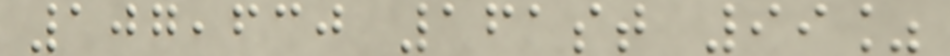107,630 161st 99%
